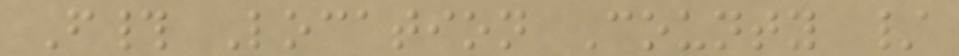F# Location County /
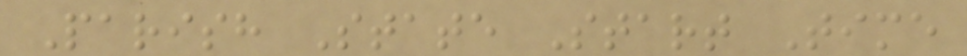Parish State Start Time
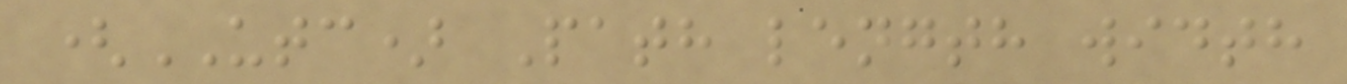(UTC) Path length width
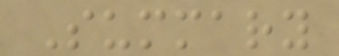Summary
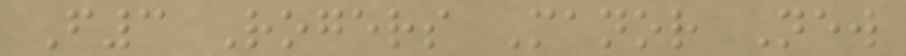F3 Rogers Manor New
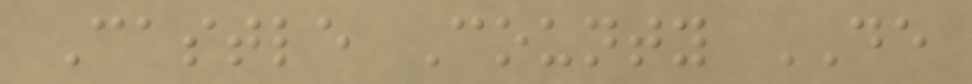Castle County DE
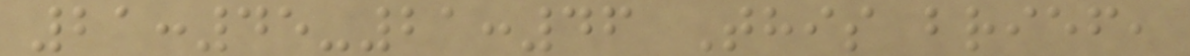21:45-21:46 This brief,
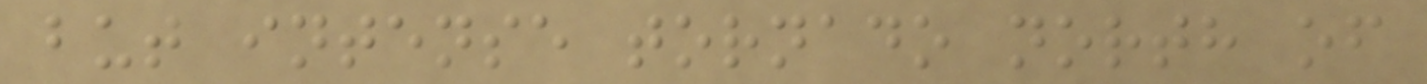but intense tornado north of
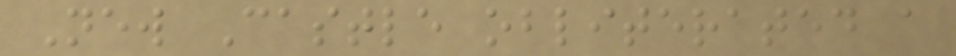New Castle obliterated a
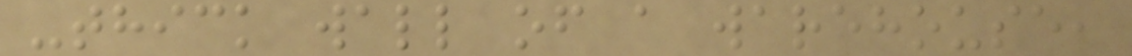-thick wall of a warehouse,
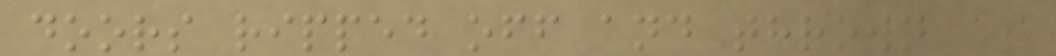doors ripped off and thrown as
